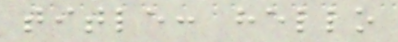title: hello
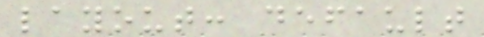layout: default
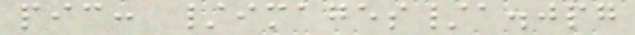pic: /images/a.jpg
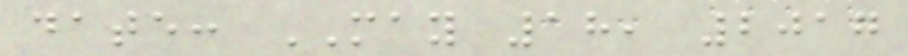date: MAY 18, 2017
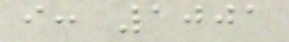i: 1001
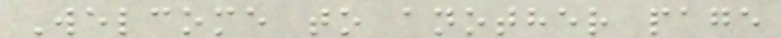Welcome to another page
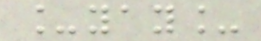_yay_
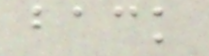back
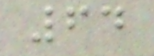64
